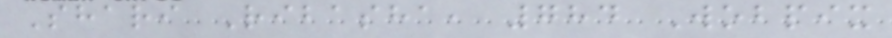Shari Ribasha, 784 Wobpix
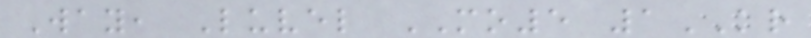Way, Luvel MO5 1KR
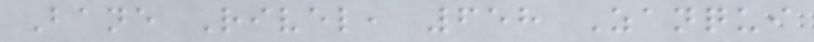Bane Rivel, 658 Zanqui
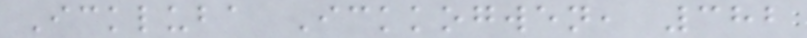Ickluba Ickkogwen, 382
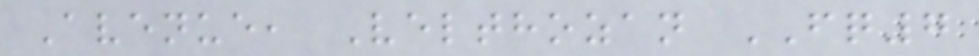Avenue, Velthozan FQ7
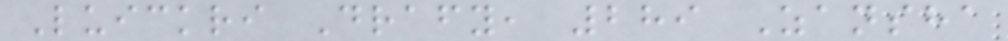Luickri Drafy, 289 Zansha
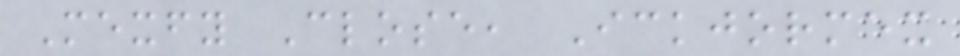Mexfy Close, Ickjormex
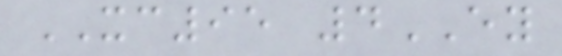XC95 4EY
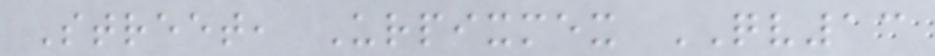Street, Urpixmex QV13
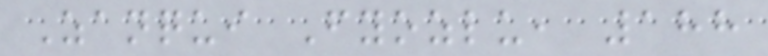Zanqui Fyozlu, 188
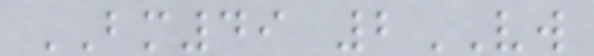BM49 2VW
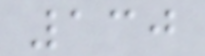130
